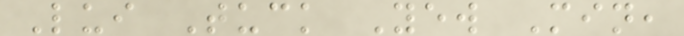Lui Tuck Yew Min,
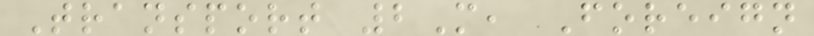Transport 2M, Foreign
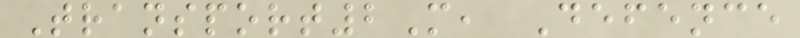Transport2M, Defence
